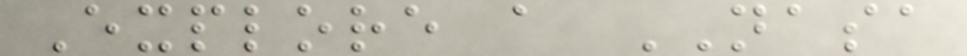Explore a NASA
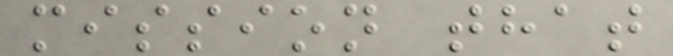mission that
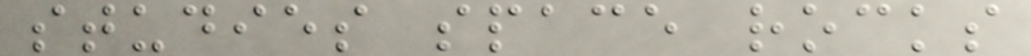studies space rocks
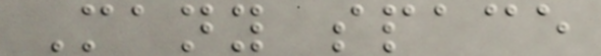Many space
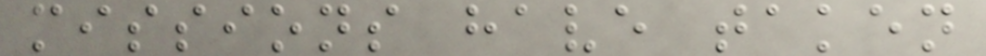missions have taken
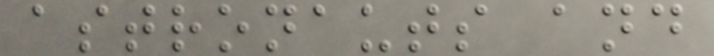astronauts and
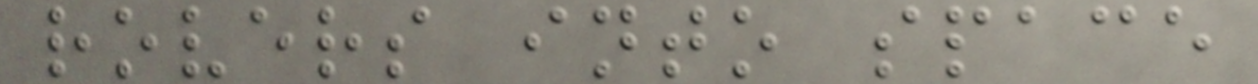rovers into space
